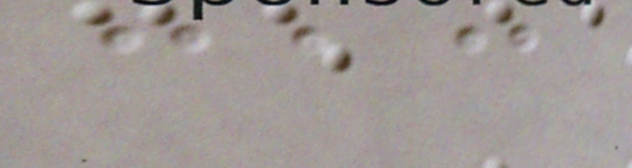cac
